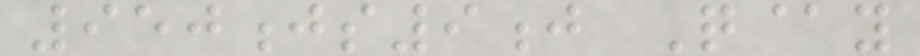950js9j Q@y
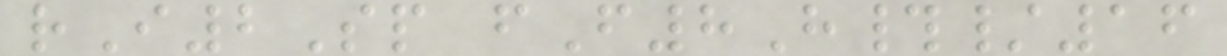rI2Sp fF8H#/16
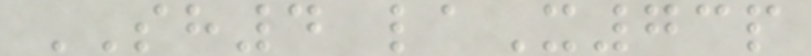SH4 laX73p
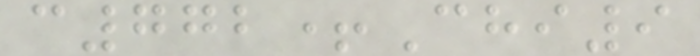c772+Chi9
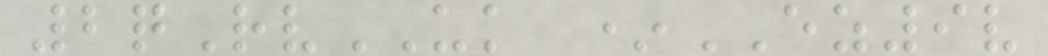2qRvUK *EZ9v
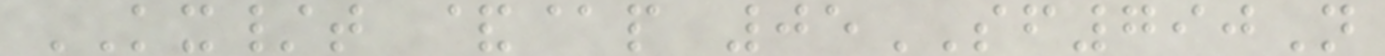KX/t &@p 05SF790N
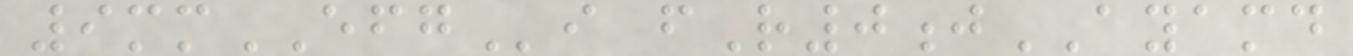9mmEFGi fR0jAYAMD
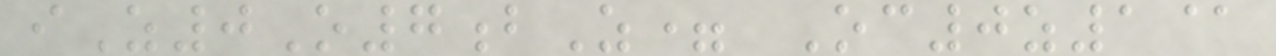iZ0O7bZ= Oc0z1@
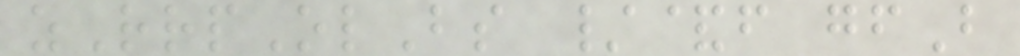zRrpOlBs /&f gfB
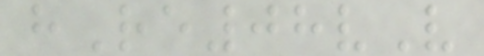hRe08vV
